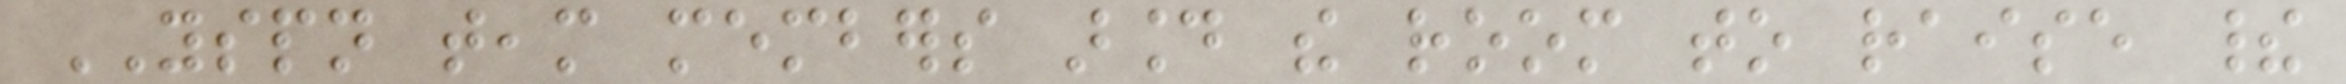YSPN team members around the room to raise their
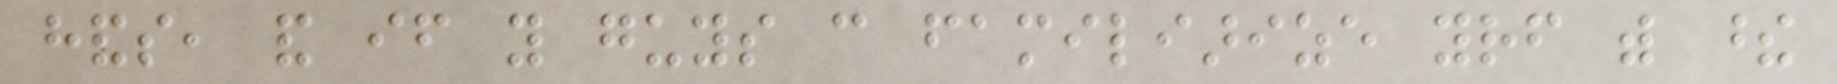hands, and if you guys can familiarize yourself with these
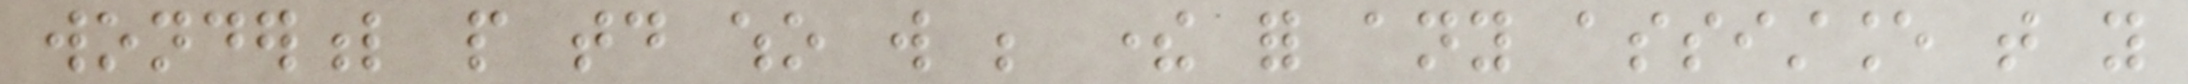wonderful people today who will be there for any assistance that you
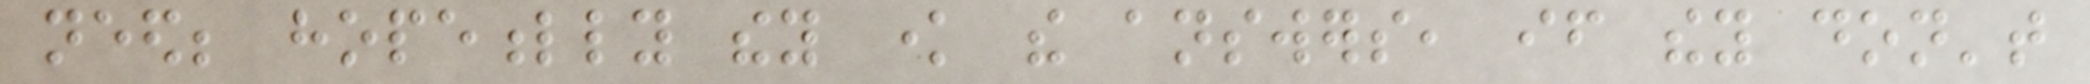need; hopefully they know the answers, if they don't
